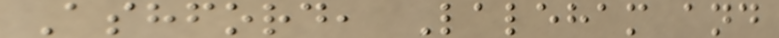Ashford, Laleham and
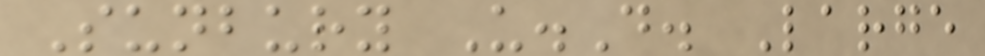Sunbury U.D. Large
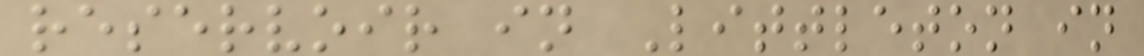reservoir in Littleton in
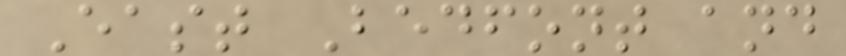East Bedfont and
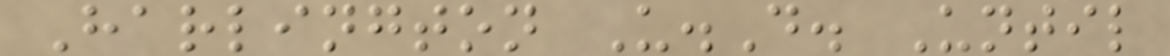Harlington U.D. Until
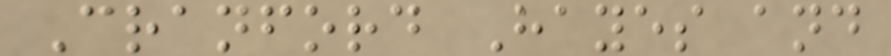Cranford Hayes and
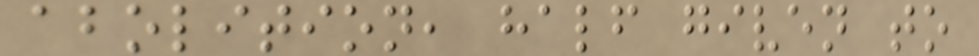abolition, half given to
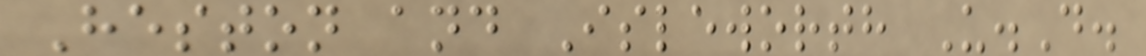Heston and Isleworth U.D.
